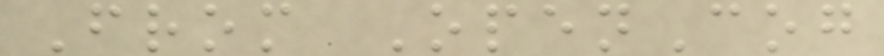From OpenCog
